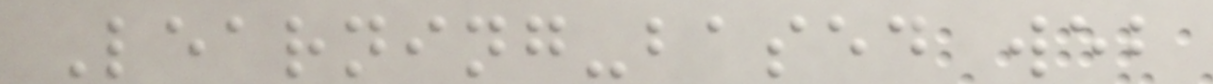Learning-based web
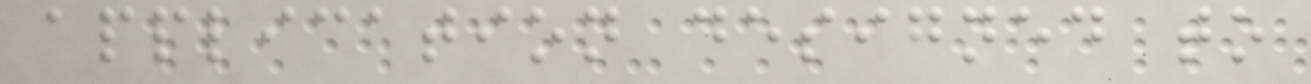application designed to
